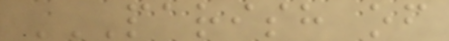PARISH OF
